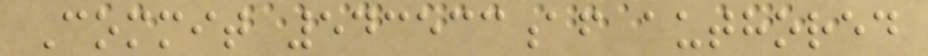Commit 543533af authored
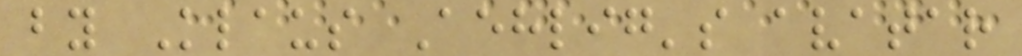by Klaus Aehlig's avatar
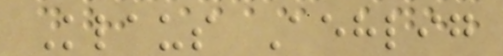Klaus Aehlig
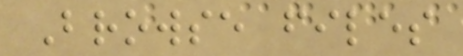Browse files
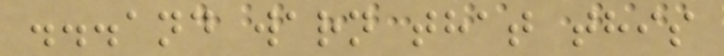...and warn that this
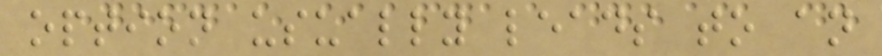option usually leads to an
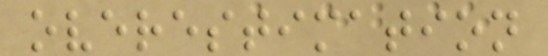overestimation
